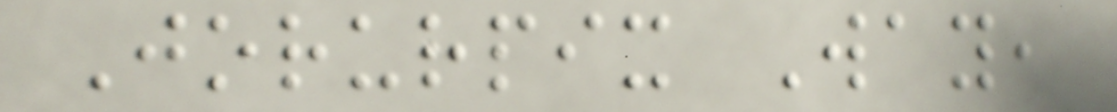Jorurpix Way,
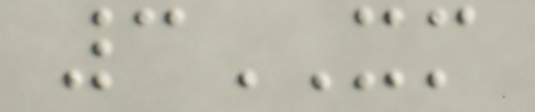3XM
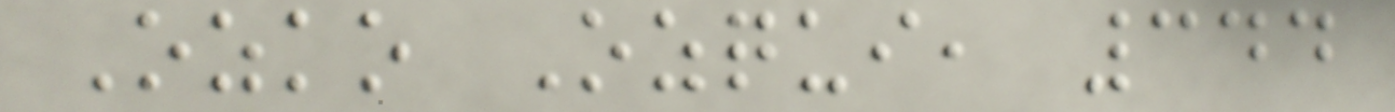Ozko Ozqui, 344
